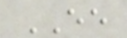EE
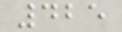425
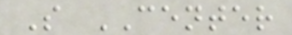S CENTER
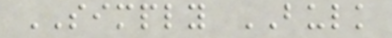SIMPLY BULK
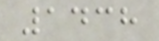1438
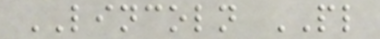LINCOLN PL
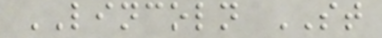LINCOLN ST
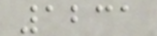1231
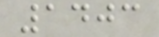1403
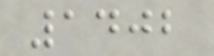1402
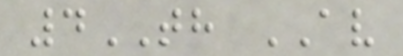4TH AV
